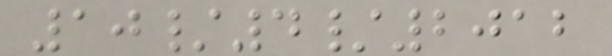10/4/2012
